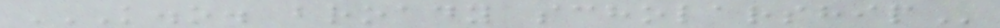K.O. BROADY SCHOLARSHIP
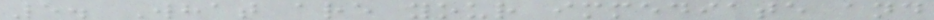5. What are your immediate and
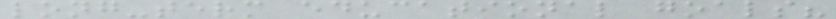long-term educational goals?
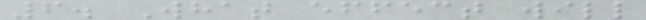6. What effect will
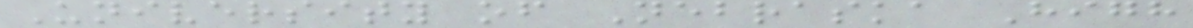University of Nebraska High
